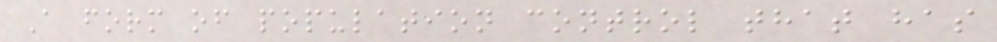A form of population control that has
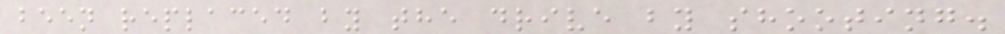been replaced by the drive by shooting.
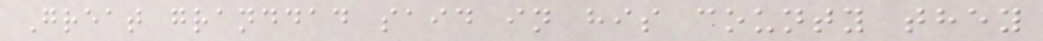Great granddad said in his county they
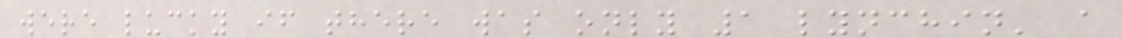were lucky if there was only 1 lynchin' a
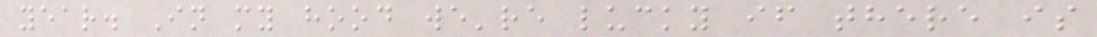year. In my hood we're lucky if there is
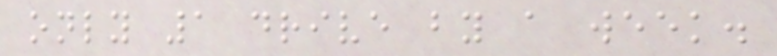only 1 drive by a week.
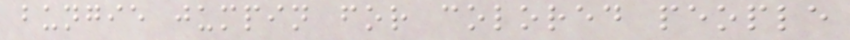bungie jumpin for colored people
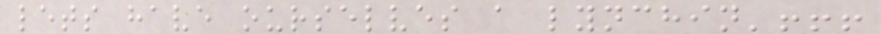lets have ourselves a lynchin'!!!
